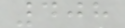408
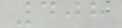408
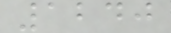1240
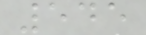545
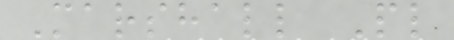Marshall Pl
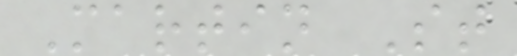Martin St
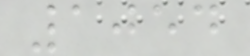1054
